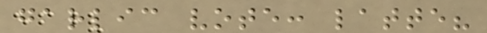garlic vote: latte?
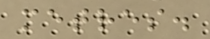metres.
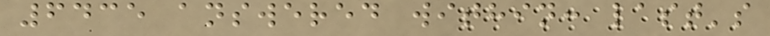6435 answered within: last's
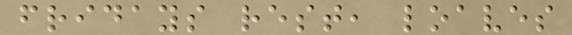fridays rest, loaves
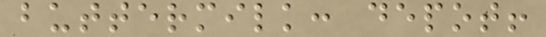buttermilk: depot!
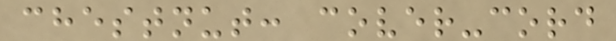chestnut: cover-cord
